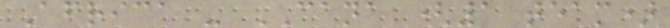Africa - CANA (1 team)
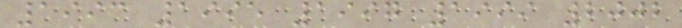1993 1995 1997 1999 2002
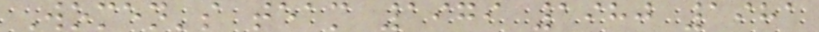Women's team 1979 1980 1981
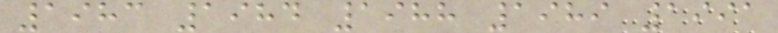1983 1984 1988 1989 1991
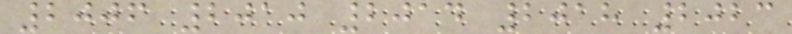2006 2010 2014 2018 2023
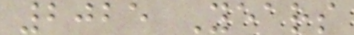2025 Years
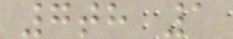7th 1
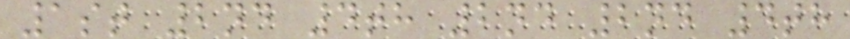1st 2nd 4th 2nd 2nd 4th
